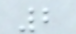2
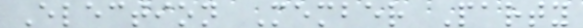Election Member Party
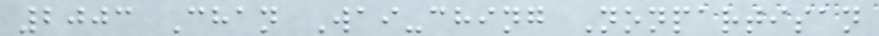2003 Chan Wai-ching Nonpartisan
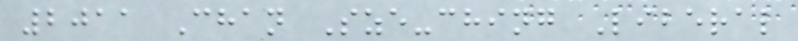2011 Chan Sze-ching Liberal
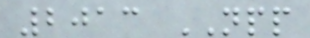2013 NPP
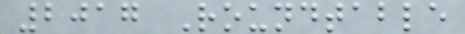2017 Roundtable
